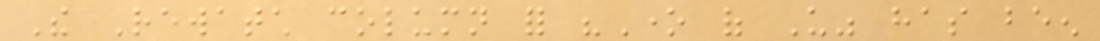The Rewatch column for "One of Us" has been
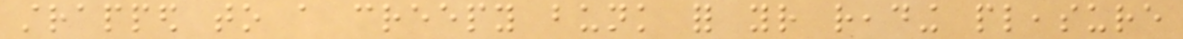strapped to a creepy bunk for your reading pleasure
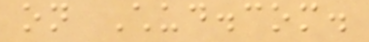on Chud.com.
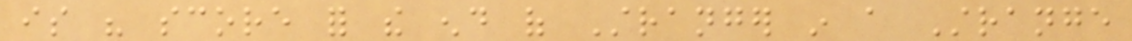is his score for the end of Stranger in a Strange
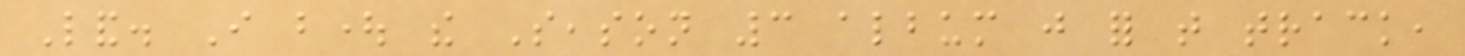Land. I bought the Season 3 album just for that track,
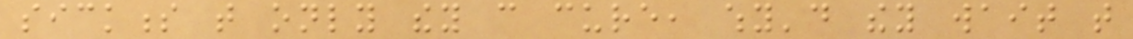sickness that only they can cure, why'd they wait that
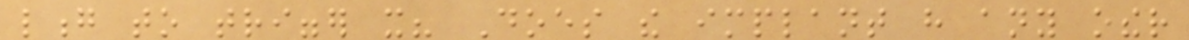long to trigger it? Does the implant have any other
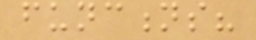functions?
